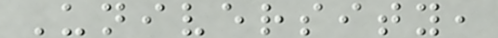University,
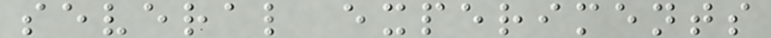several experiments
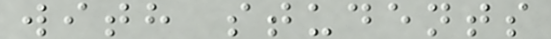with students
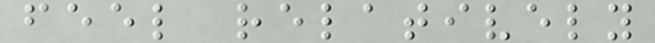feel relatively
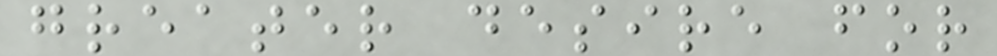greater desire for
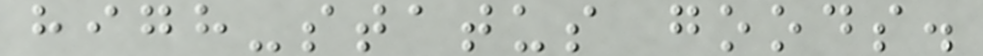high-status goods.
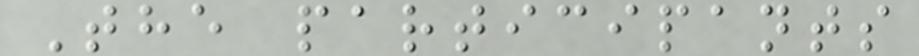The participants
